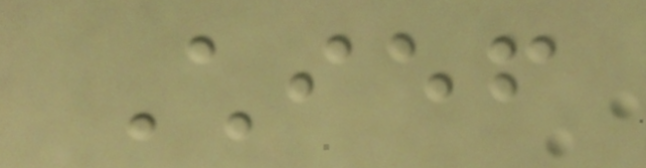Chief
